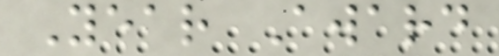Year Award
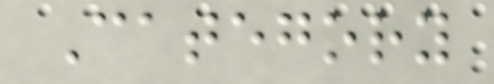Category
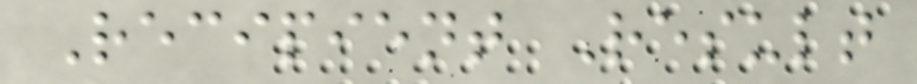Recipient Result
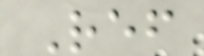Ref
